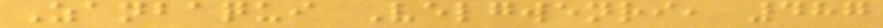Zanbaqui Velgwenri, 487
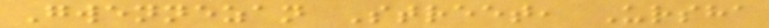Gwennezan Street, Ursha
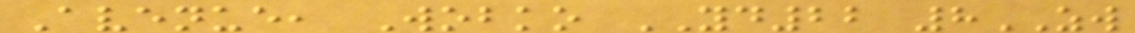Avenue, Wobko YD22 8ZW
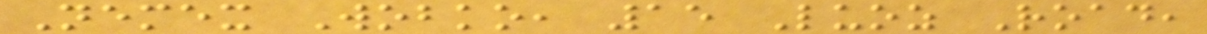Nemex Wobko, 15 Luoz Road,
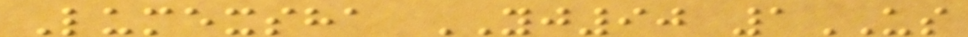Lumexsha YJ90 1US
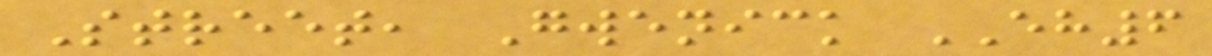Street, Gwenick EH6
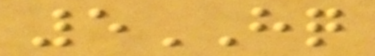5HQ
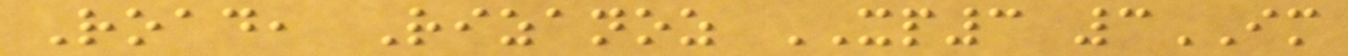Road, Rizanoz XP3 3IM
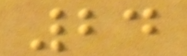24
